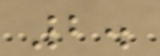2.
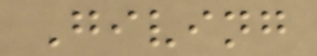Giving
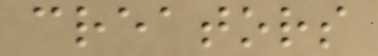creators
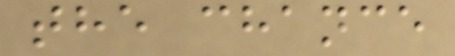the chance
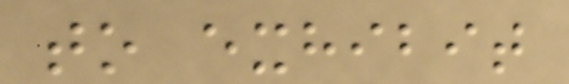to exhibit
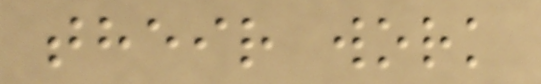their work
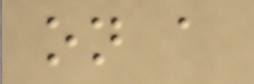on a
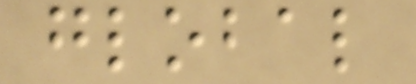global
